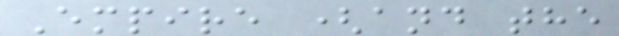Empire (and the
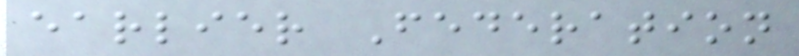earlier Federation
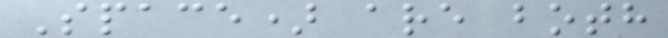Space) are both
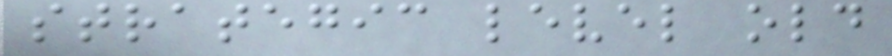strategic level old
